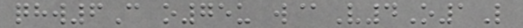qhw6C o75u w@V4O1L
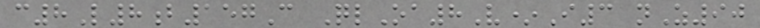c8L8b157C QlOa8V*I3 nZ90
